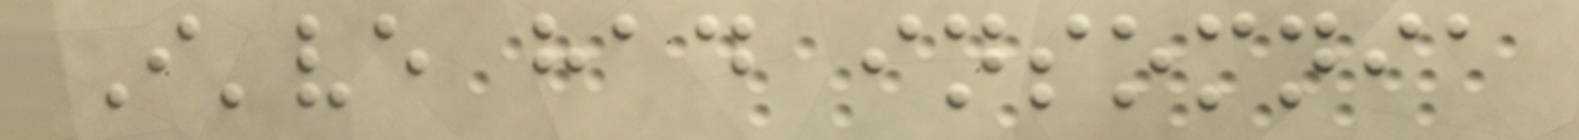I've had insomnia
